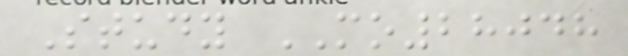Study MO28048
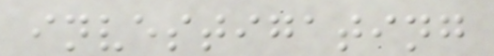investigating
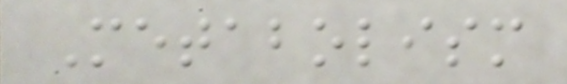Metabolism
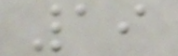19
